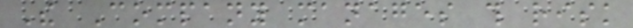The Company manages this risk
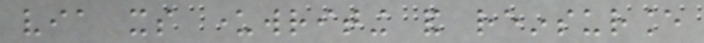via its underwriting and reinsurance
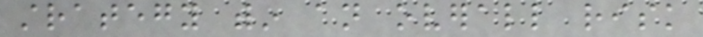strategy within an overall risk
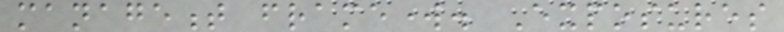management framework. Exposures
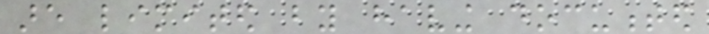are limited by having documented
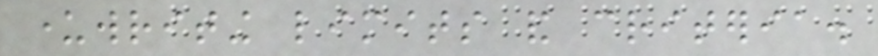underwriting limits and criteria.
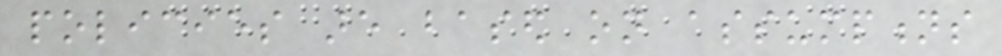policies are based on assumptions
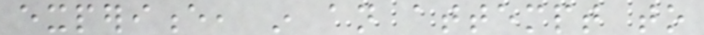experience, in an attempt to
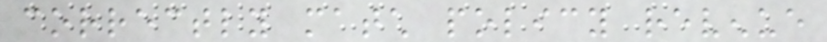correctly match policy revenue
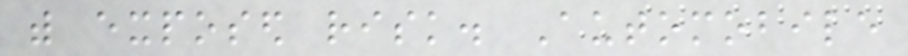with exposed risk. Automobile
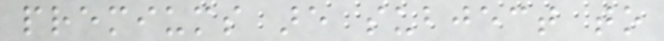premiums are subject to
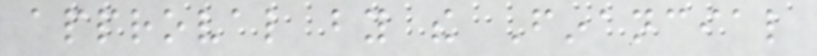approval by the Financial
